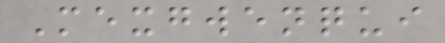Mexgwenqui
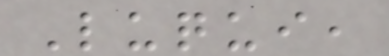Luqui,
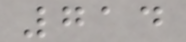714
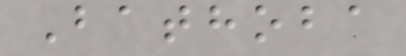Bathoba
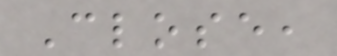Close,
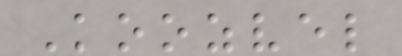Koozvel
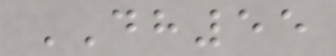DH55
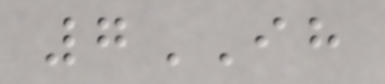7IH
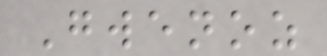Gwenoz
